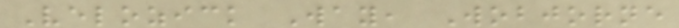Velozick Way, Wobjorne
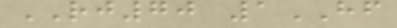RJ70 1HF
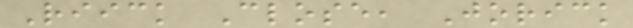Riick Close, Jorick
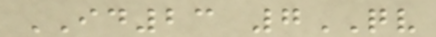ID23 7QV
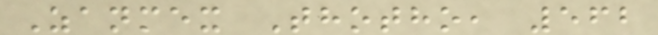Zanmex Thotho, 562
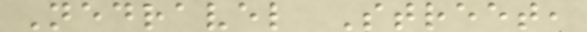Nedravel Street,
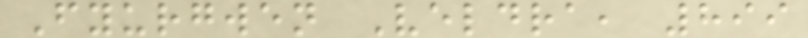Fyurgwen Veldra, 899
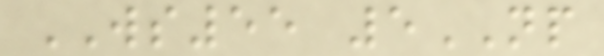WS55 5NP
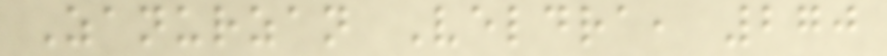Zanurzan Veldra, 270
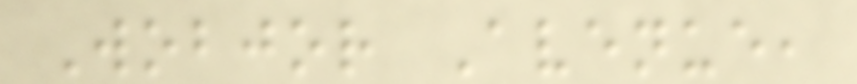Wobjor Avenue,
